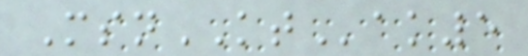MsnKTak5
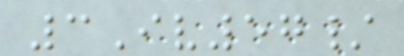3Iv57/
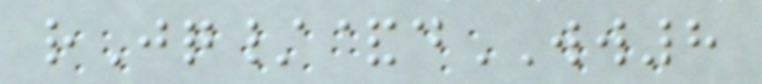rJq/&dWW8
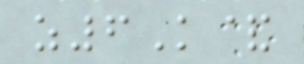z6K&
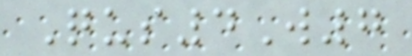Qus4W7
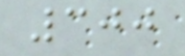300
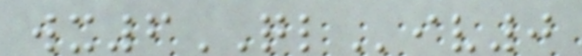wx6QLiv0
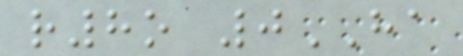r8o 0HA
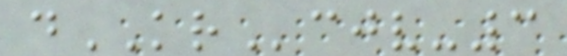dKRcjv-3
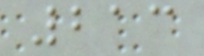213
